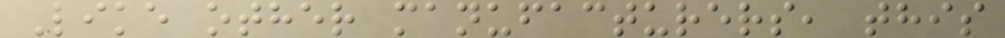Like other manufacturers, this
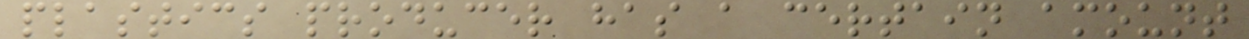plastics producer has a certain amount
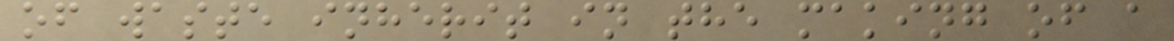of waste inherit in the making of a
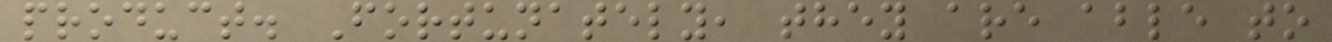product. Fortunately, they are able to
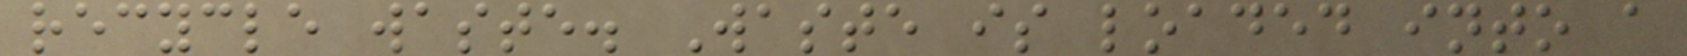recycle waste. Waste is loaded into a
